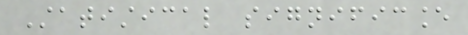Statistical significance
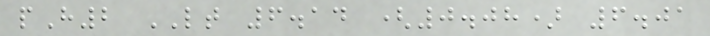pH2 LT 6.14 (0.08) 6.01
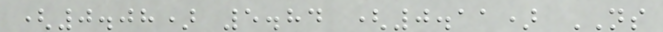(0.08) 5.84 (0.11) NS
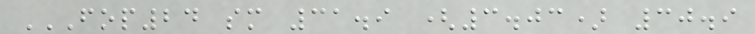FOP24 SM 31.9 (3.03) 30.9
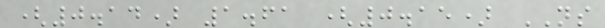(0.14) 1.61 (0.15) NS
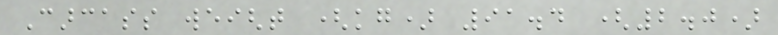Carcass weight (kg) 91.4 (2.0)
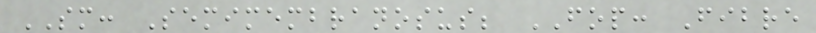SM: Semimembranosus; FOP: Fibre
